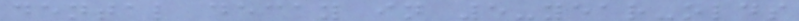dental decay in 5-year-olds
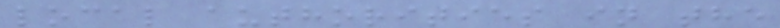local authorities in the
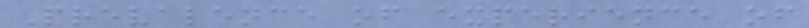Prevalence of experience of
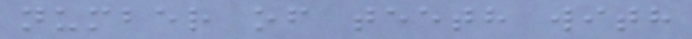number of teeth with
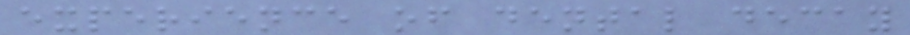experience of dental decay
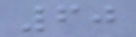60
